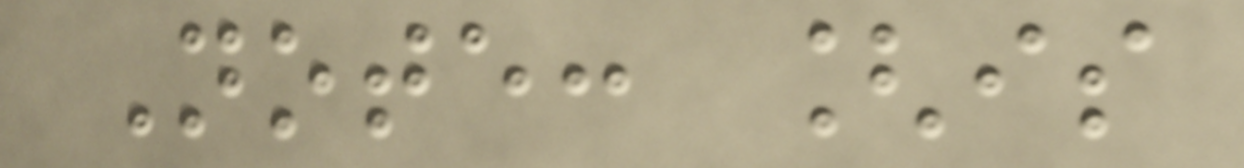Note: [is
